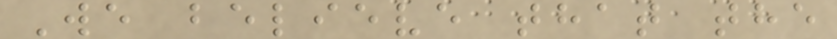We believe that the
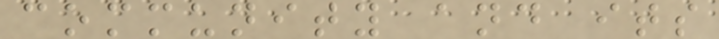community and its
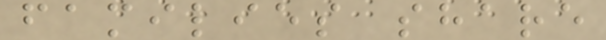families share
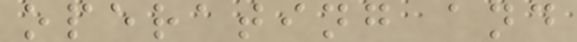operating and
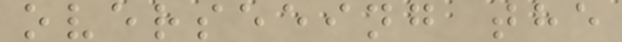overseeing the
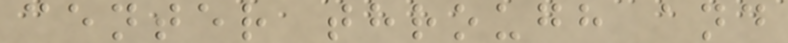center through and
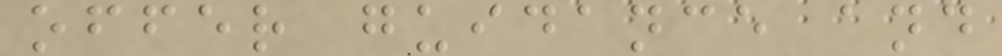offer guidance and
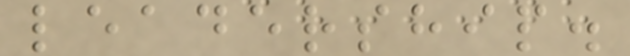leadership.
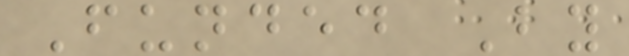Funded By
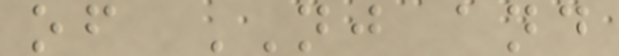of NJ and
